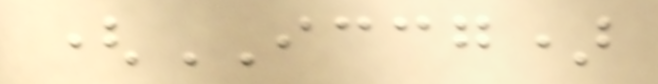(ICCG)
